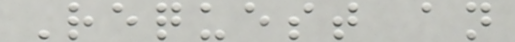Request an
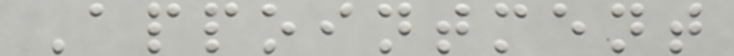Appointment
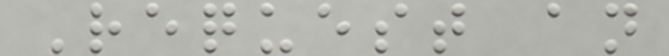Request an
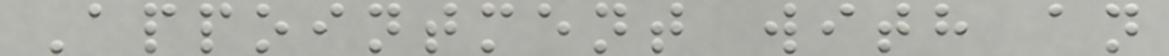Appointment with an
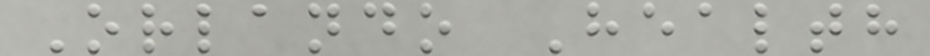Orlando Health
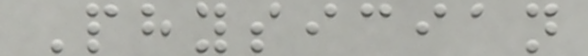Physician
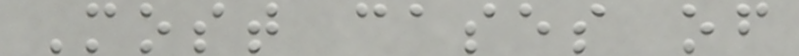Most cases of
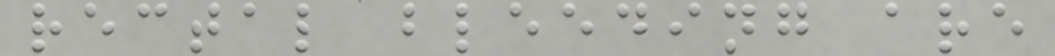rectal bleeding are
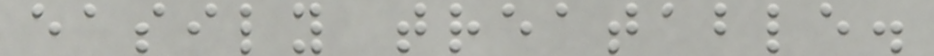easily treatable.
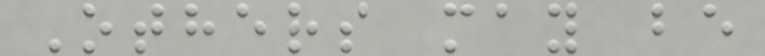Others may be
